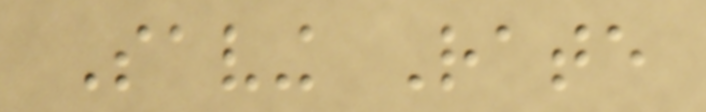Saving Rate
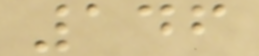146
